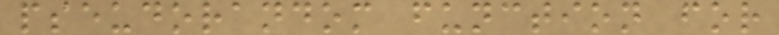pseudorandom function for
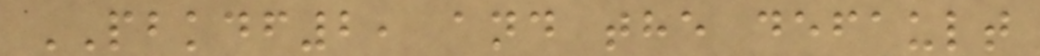PBKDF2, and the default
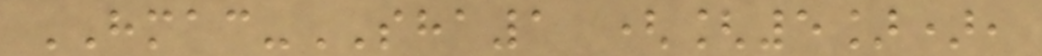HMAC-SHA1 ([5]),
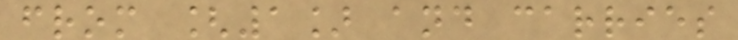from [1] and carries
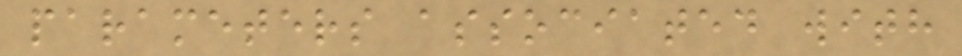parameters associated with
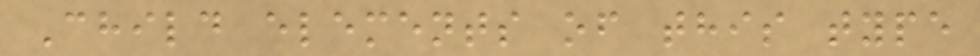Child elements of this type
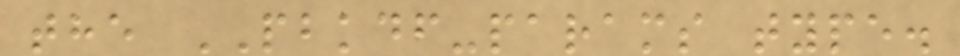the PBKDF-params type.
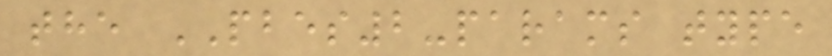the PBES2-params type
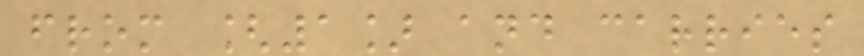from [1] and carries
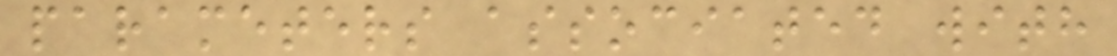parameters associated with
